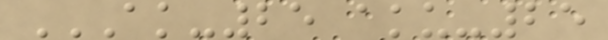AK-25 AKU-25
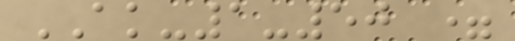AK-1-50 =
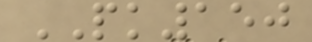PK150
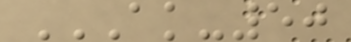AK-50
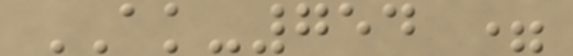AK-754 =
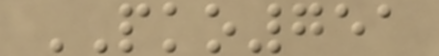PKO751
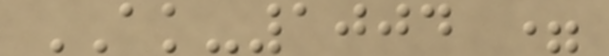AK-1004 =
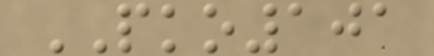PKO101
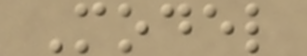Model
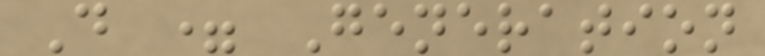D = Generation
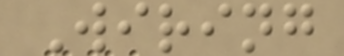Wiring
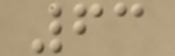63
